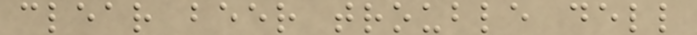clear beer trouble dell
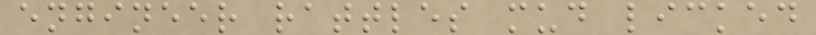engineer rattles mud licked
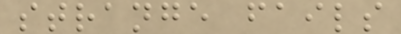strange fails
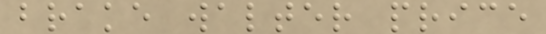brake walter price
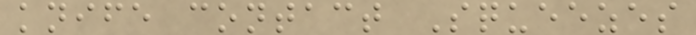knife contact Squeezes
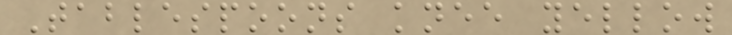Tablespoons knee yellow
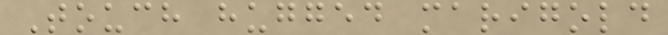Touch hugged marigold
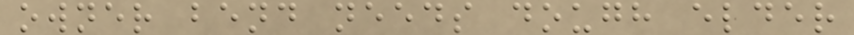owner bend needs dough elder
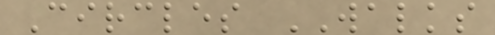Circles WALKS
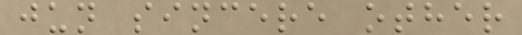jun sincere other
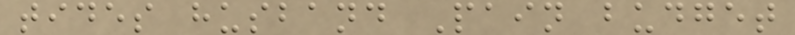tides husband Pain budget
